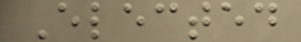Elected
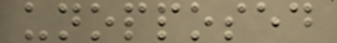unopposed
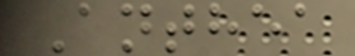Anthea
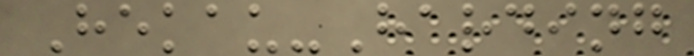Hekau-Harding
